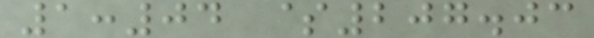1:04 $207.03
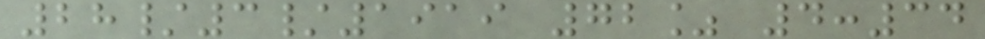28/3/1919 72% 4:34
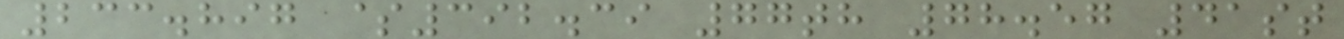233.897 $392.39 77th 78.57 41st
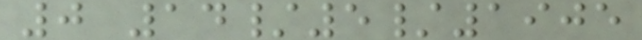0 14/5/1905
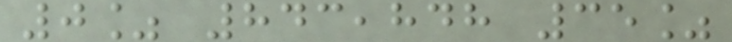0% 843,848 35%
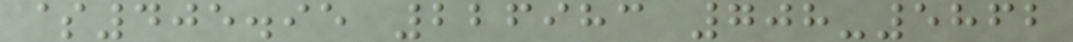$405.95 226983 708-5862
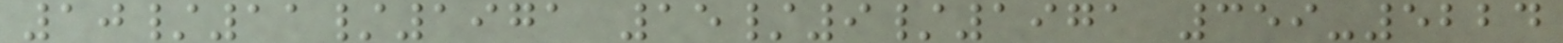10/11/1971 15/9/1971 359-5224
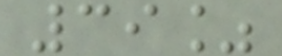39%
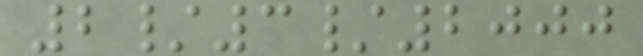2/3/2000
